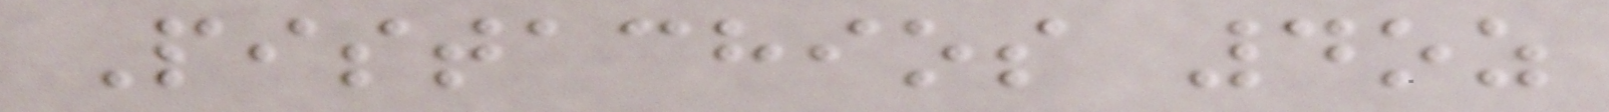Pistachios 4oz
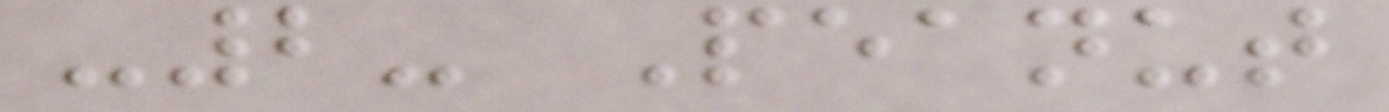-2- Peanut
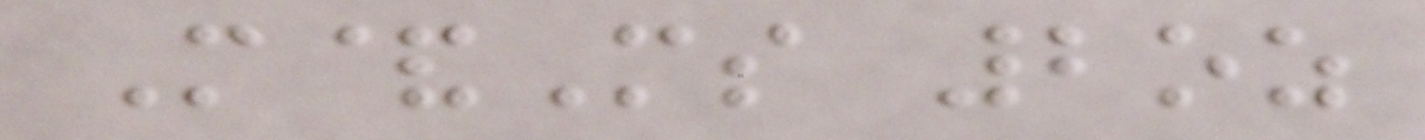M&Ms 2oz
